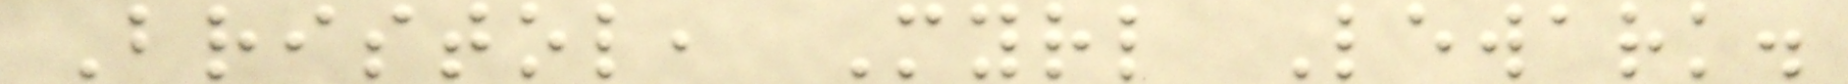Bristol, Myrl Lewark.
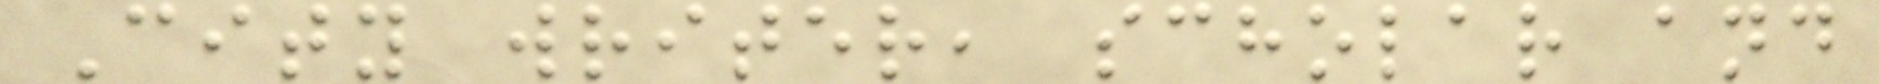City writer, scholar and
